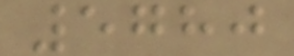5780
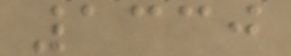1330
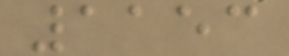1153
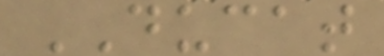DUCAT
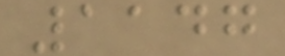1147
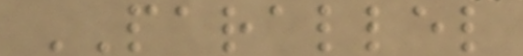PARALLEL
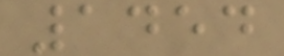1454
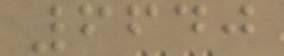6640
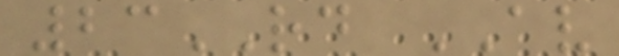23RD AV
